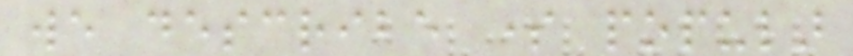we describe some popular
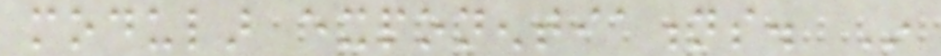modular exponentiations. In
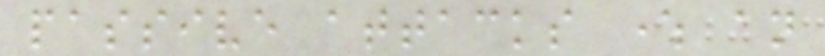passive attacks where an
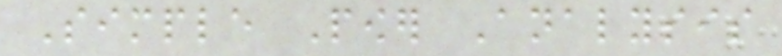Simple Power Analysis
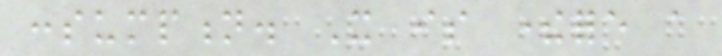consumption. It is therefore a
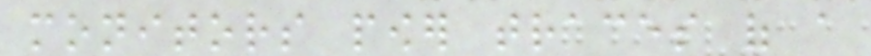monitors power traces of a
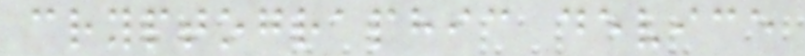cryptographic device
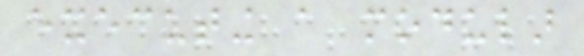executing a modular
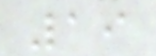19
